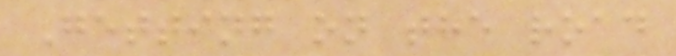Getting on the road
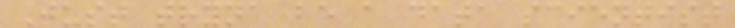Just tryna be a data scientist
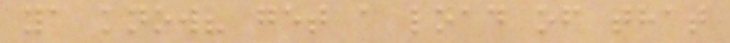ya know? get a load of that
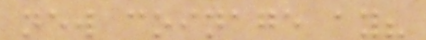new coinage ay?
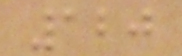120
